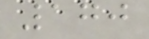170
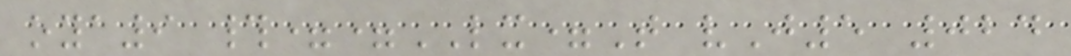oya9 #==LX=T vJ5 024
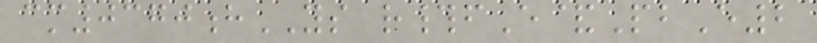cm0370hYS r#fE&PbE2
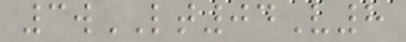3wLT04V8
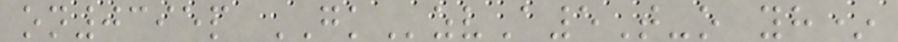on0395p GKzvA5T-o yh*
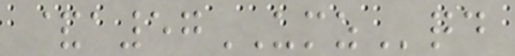&a57UMZqd
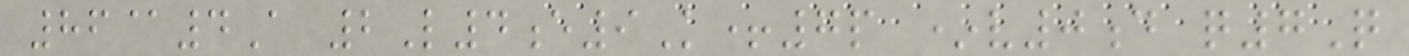86@4A 2L4e9K+7p *v0d q7Q
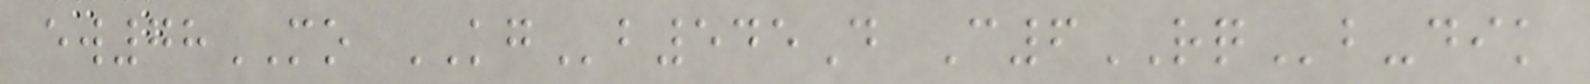ew78MO KGb545D C6RQb-dik
